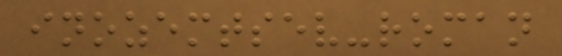inozemtsev-roman
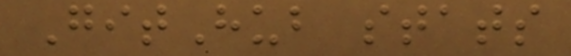GitHub stats
